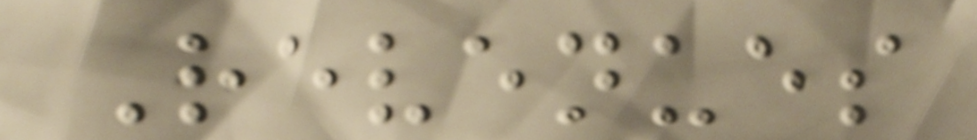Revenues
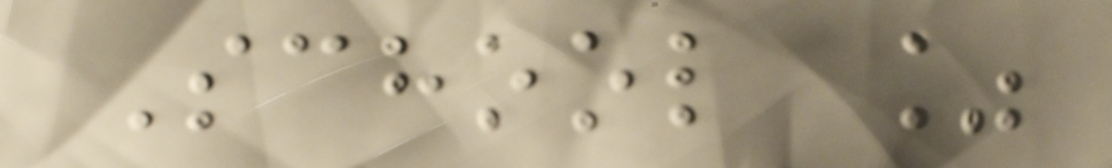School %
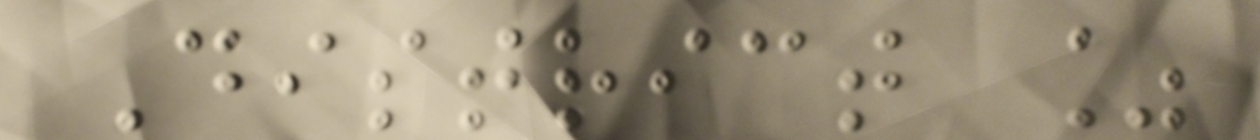District %
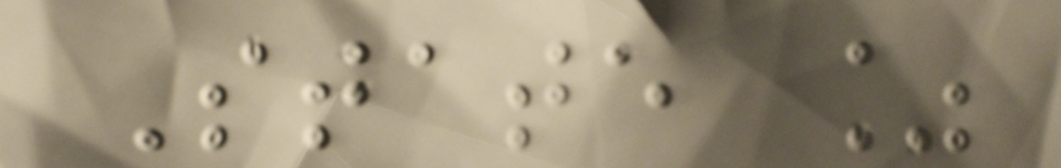State %
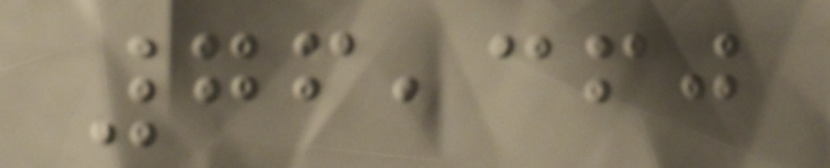76,360
